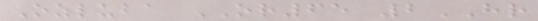Ozluba OR65 2HR
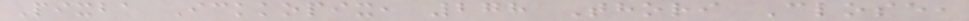Pixba Ickkopix, 278 Thori Close,
